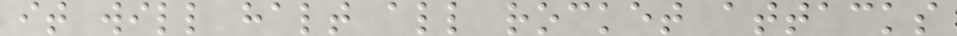it will halt all rocket attacks
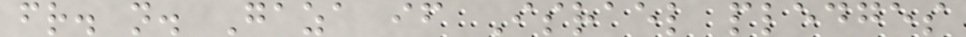fr. n. Gaza if Israel pledges
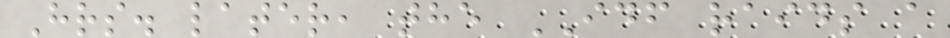Hrs. later, the IDF raids a
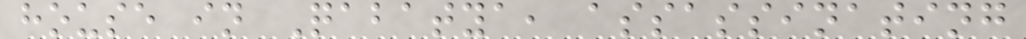house in Qabatya, assassinating
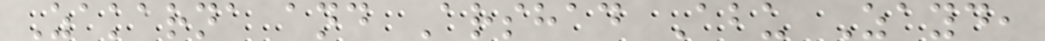Zakarna and Arshad Abu Zayd,
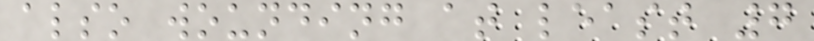also wounding at least 7
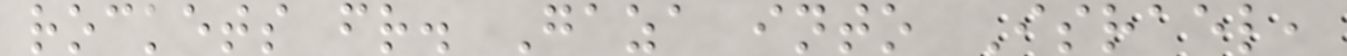rockets fr. Gaza into Israel,
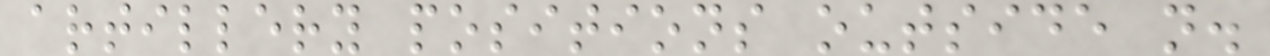artillery positions outside n.
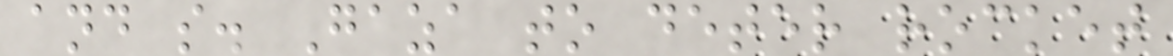and s. Gaza to deter rocket
